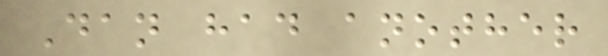Dan had another
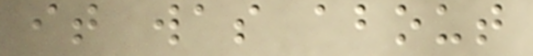it was about
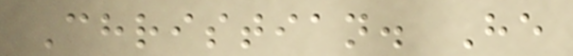Christian. He
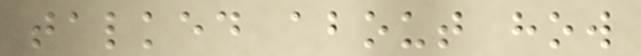talked about how
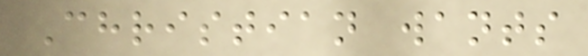Christian wants
